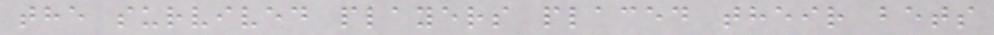the survived players placed their bets
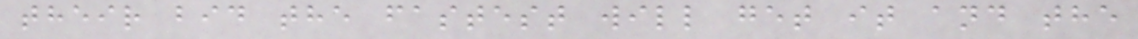their bid the fastest will get it and the
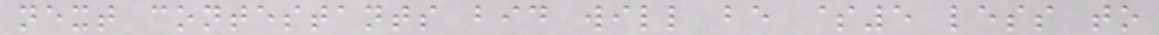next contestants bid will be $5 less to
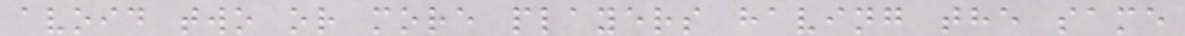avoid two or more players having the same
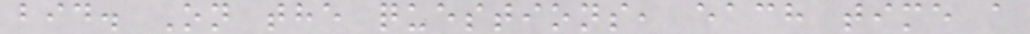bid. On the questions, each time a
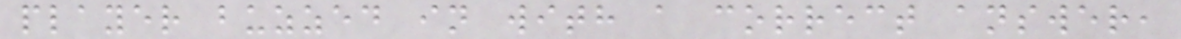player buzzed in with a correct answer,
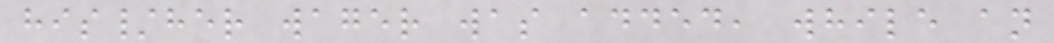his/her wager was added, while an
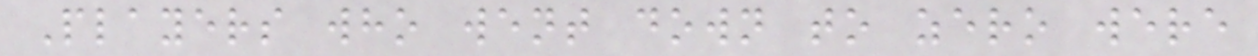Players who went down to zero were
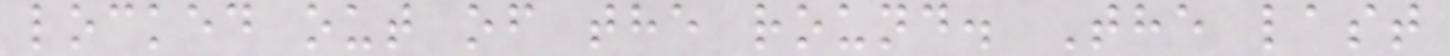locked out of the round. The last
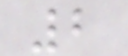2
